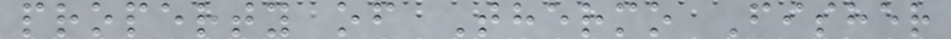property of Thermo Fisher
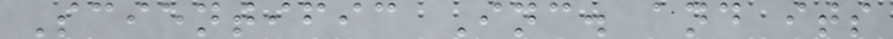Scientific Inc. and its
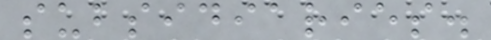subsidiaries.
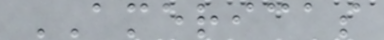AMERICAS
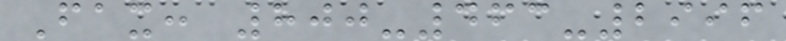Fax: 800-463-2996
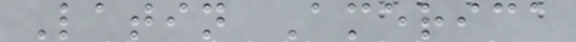Latin America
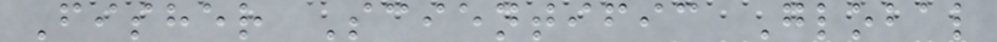Fisher Scientific Global
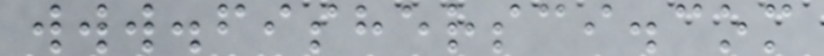www.fishersci.com
